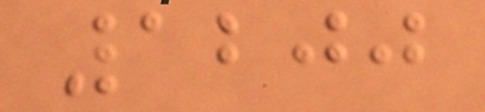1200
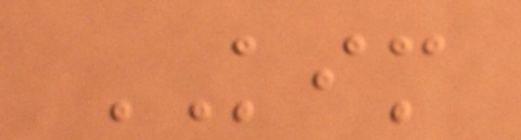KIM
